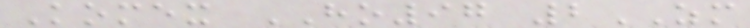Komex HO97 2ZM
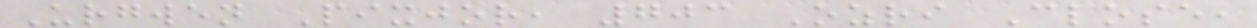Urgwen Pixjor, 703 Ozri Close,
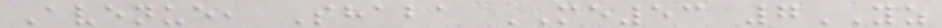Avenue, Shaba ME53 7YZ
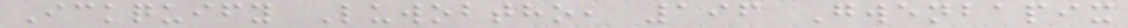Ickquify Luwobtho, 196 Gwenbapix
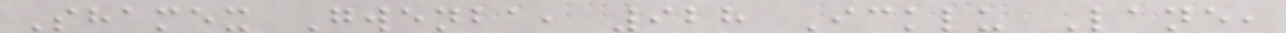Shamex Gwenba, 928 Icklu Lane,
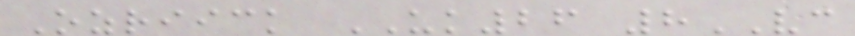Ozriick UK26 8VC
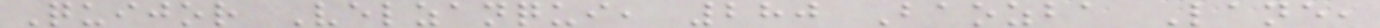Quijor Velzanqui, 280 Baozba Lane,
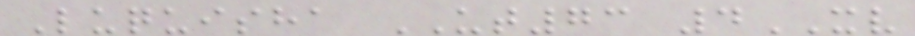Luquisha UT73 4XV
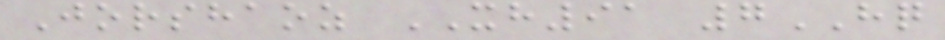Jorshaoz XH91 7HQ
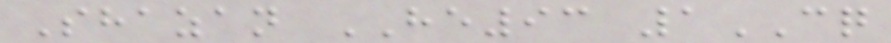Shazan HE93 1CQ
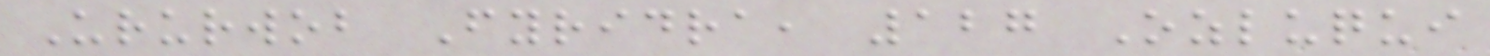Ururwob Fyridra, 127 Ozluqui
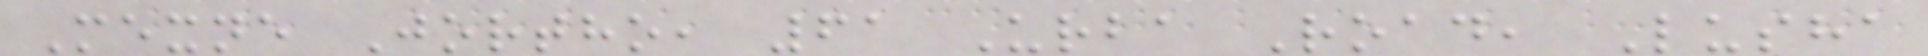Mexne Jortho, 61 Urba Road, Lusha
